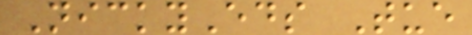NickyEds Tue
